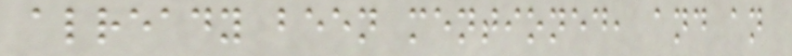already been mentioned, and an
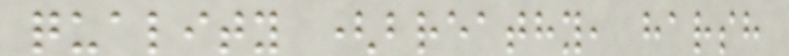quality (breathy, harsh
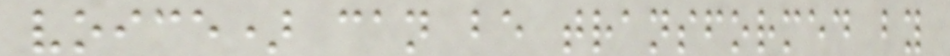voice) can be transformed by
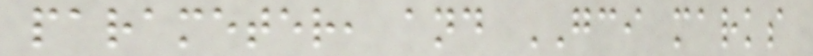parameter, and GCI marks
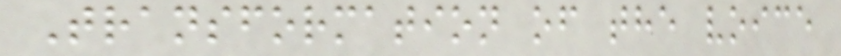Transformation of the voice
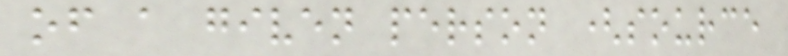of a given person (source
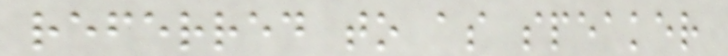referred to as speaker
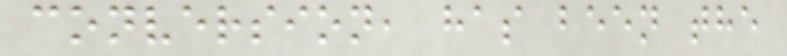conversion, has been the
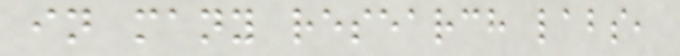in many research labs,
